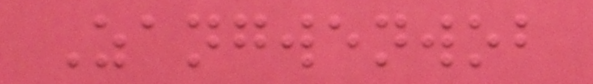Zangwenwob
